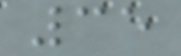35
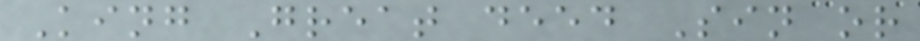King Great deed Sin or
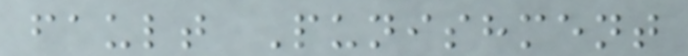fault Punishment
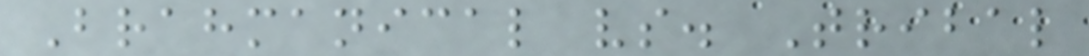Brahmanical vs. Tribal
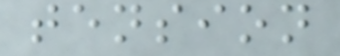tension
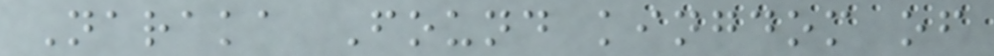Naraka Found kingdom of
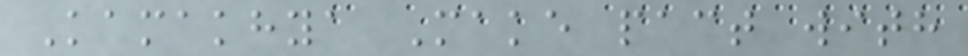Kamakhya Make pact with
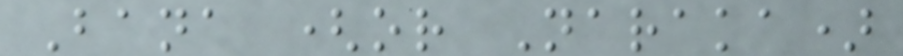Bana (or Naraka)
